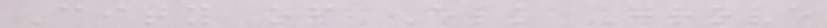City of Elk Grove
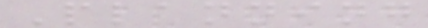Planning
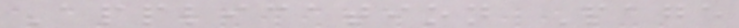Application Page
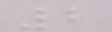2
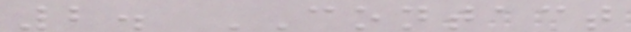2. CONTACT
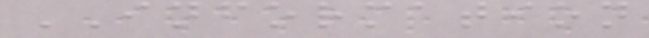INFORMATION
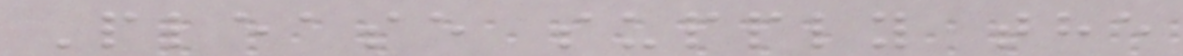Please supply the
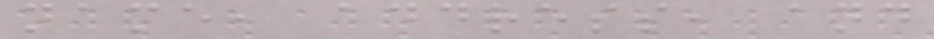name, address, and
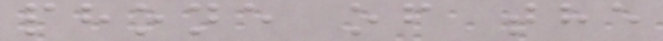phone of the
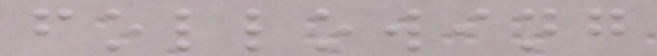following
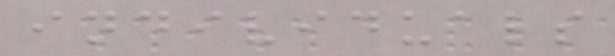individuals
